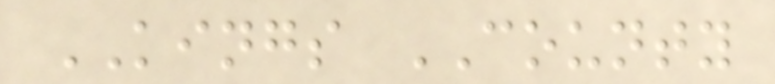KINGS COUNTY
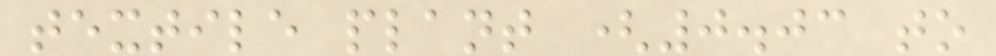textile plant (0.03 to
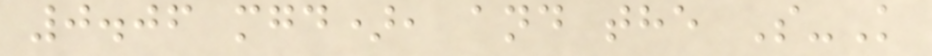0.06 mgd), and the S-K
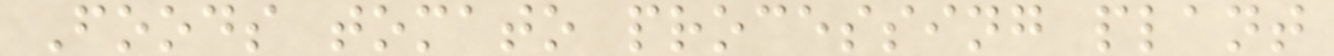Foods tomato processing plant
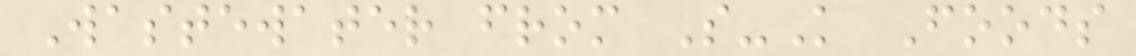Wastewater from S-K Foods
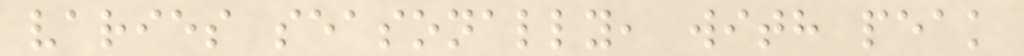varies seasonally, with peak
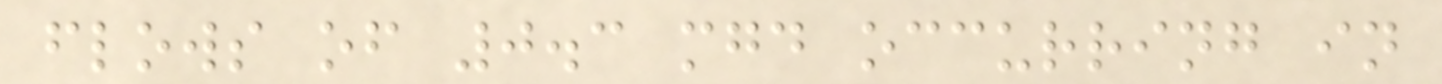flows of 0.3 mgd occurring in
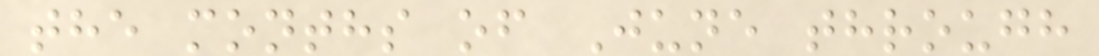the months of June through
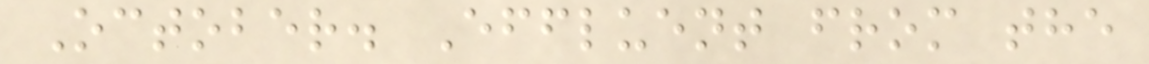October. Effluent from the
